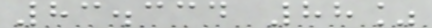83.334 88%
